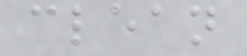clean
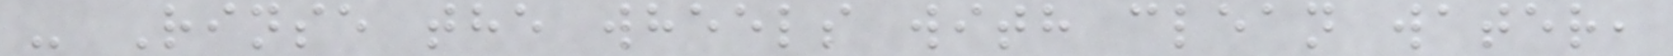- Rinse the wheels with clean water,
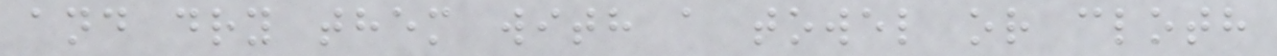and dry them with a towel or cloth
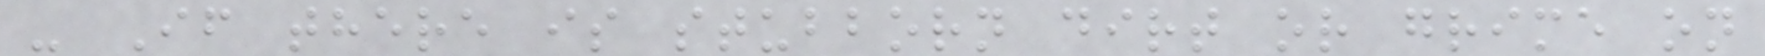- If there is stubborn dirt or grime on
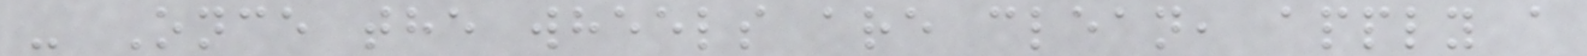- Once the wheels are clean, apply a
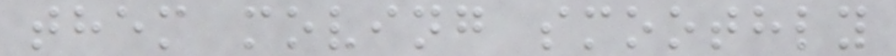them moving smoothly
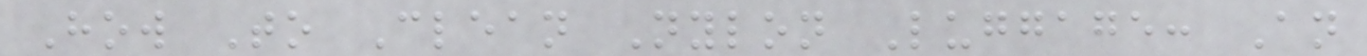How To Clean Nylon Luggage: An
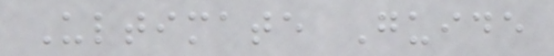Ultimate Guide
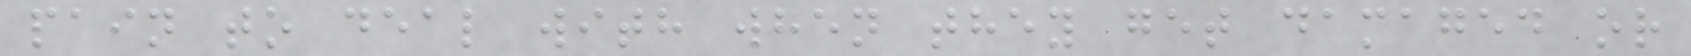pain to deal with when they get damaged or
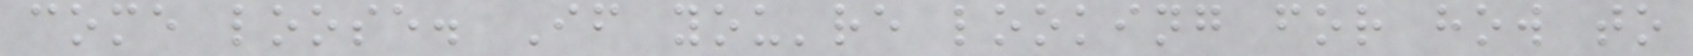come loose. If you're looking for how to
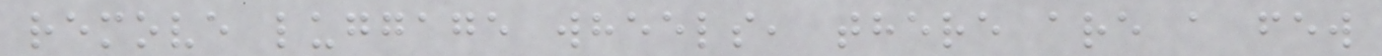remove luggage wheels, there are a few
